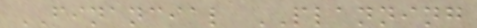FINANCIAL PLANNING
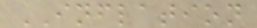INFLATION
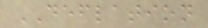DEFLATION
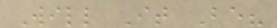Will It Be?
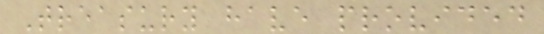Treasury have provided
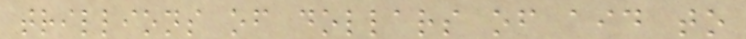trillions of dollars of aid to
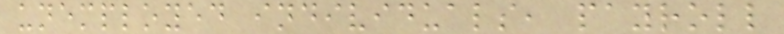unemployed individuals, payroll
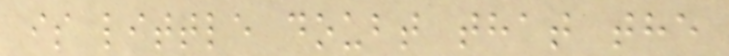is little doubt that the
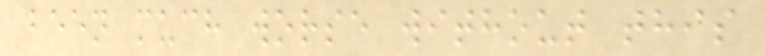been much worse without this
